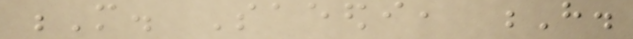M. Saeedi, H.
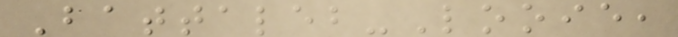Battaleb-Looie,
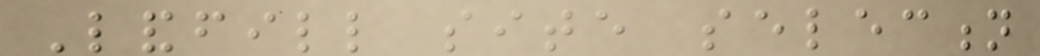Landfill site selection
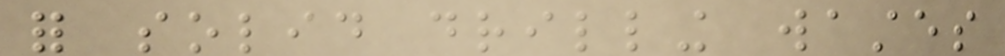for solid drilling wastes
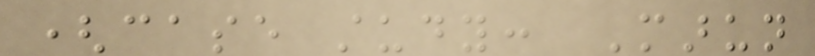(case study: Marun
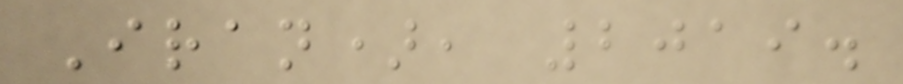Iran), 2019.
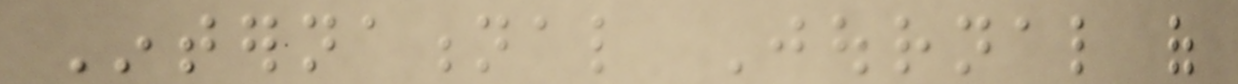International Journal of
